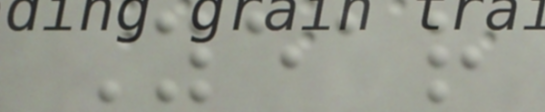Year
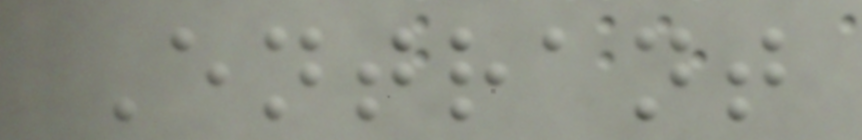Entrant
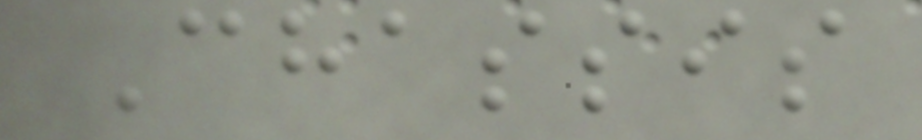Chassis
